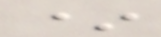*
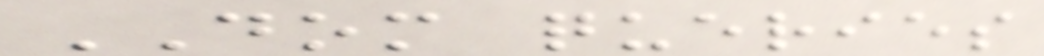DOM queries
